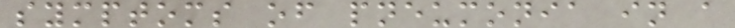symptoms of pneumonia in a
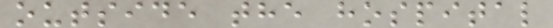outside the hospital
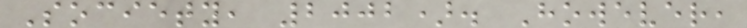Society, 2002). However,
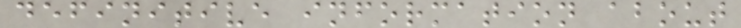definitive information about
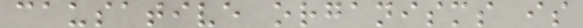causative organisms is
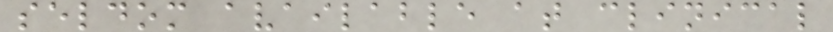seldom available at clinical
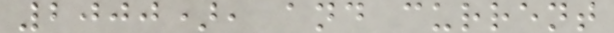2000), and current
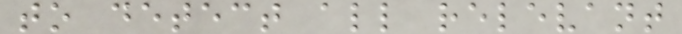to detect all relevant
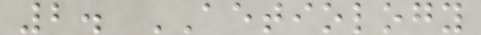2. AETIOLOGY
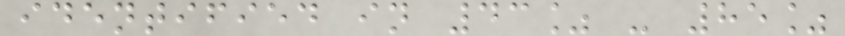identified in 43% - 85%
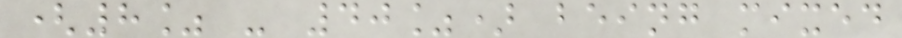(8% - 40%) being mixed
